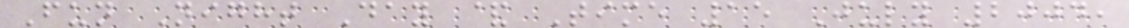Fun Night Day & Time 15 July 2004,
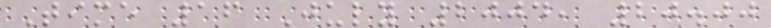Time 16 July 2004, 20.00
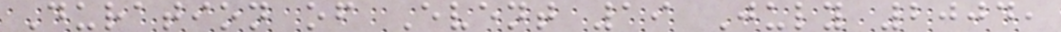Duration of Event 19 July 2004,
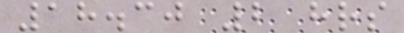18.30 2 hrs
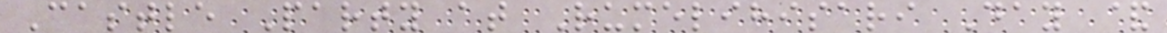Castle Party at Rumelihisari Day &
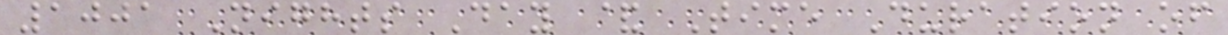1001 Nights Day & Time Duration of
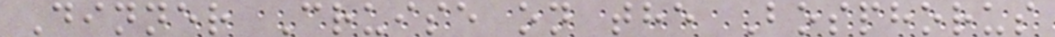Dinner Cruise on the Bosphorus
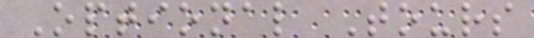Optional Tours
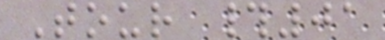Tour #01
